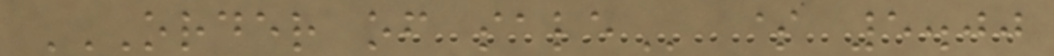ORDER OF SALE $ 5.00
